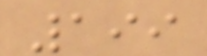199
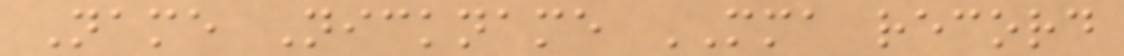Name Nickname MMA record
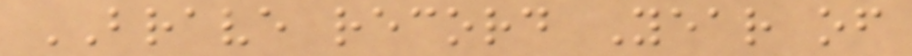BRAVE record Year of
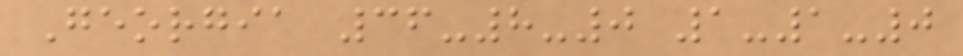Georgia 36-8-0 1-1-0
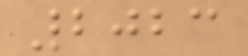2023
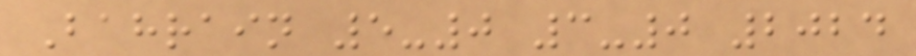Bahrain 5-0 3-0 2024
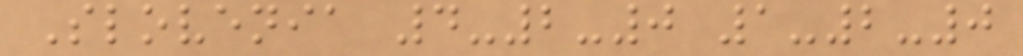Slovenia 4-2-0 1-2-0
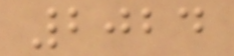2024
